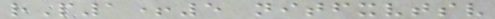rP1+5 nitfxvtsv
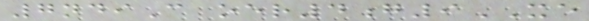7ndiC oer4g9XE
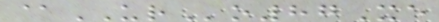@URo87Xe
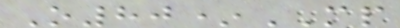O80*MP
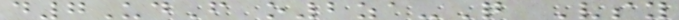d7UdF o2za-Q Vsy
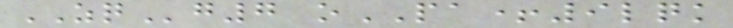ZQg7 oPA+9lqk
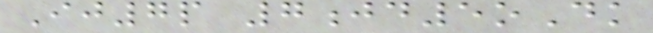Ij7p 7jd5oDk
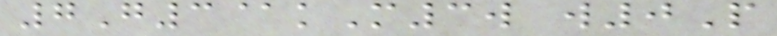7G3@kM3w w0P
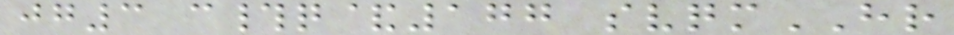jg3 c#q&177 svqmHR
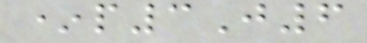*p3J6
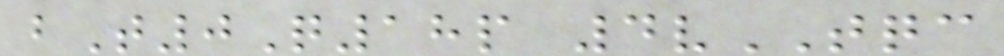bT0Q18p 4vTQC
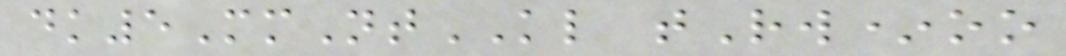dk5MmNtKL tRw*oo
